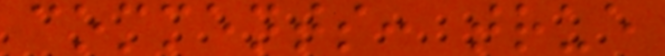comments: true
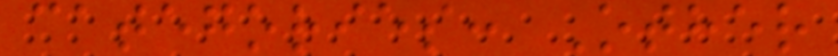categories: Other
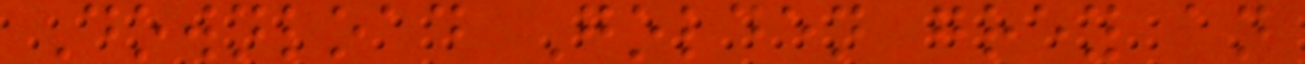Download Golden grey an
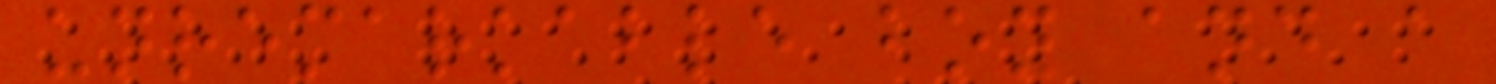unremarkable boy and a
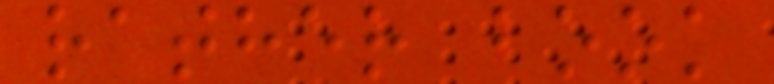rather book
